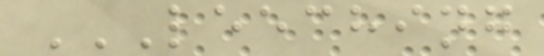LEECHING
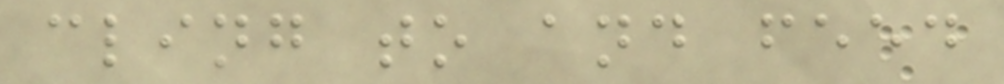cling to and feed
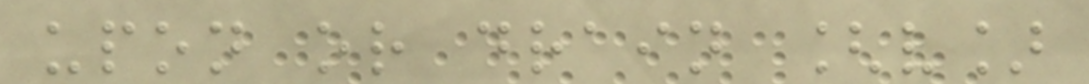upon or drain [v]
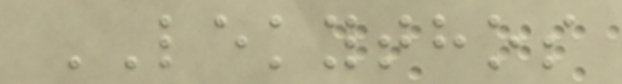LEKYTHOS
